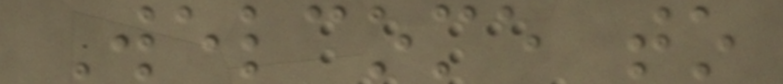Welcome to
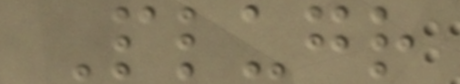Plugr
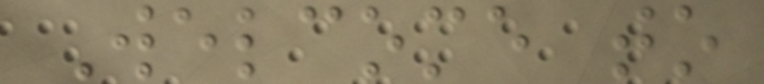Welcome to
